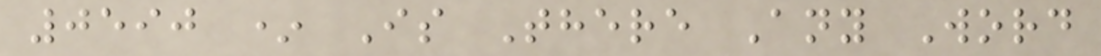0590 * Is There Any Word
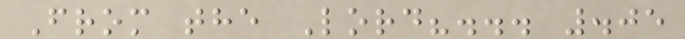From the Lord?... .05
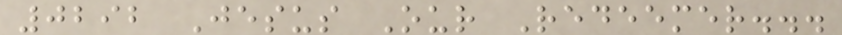0292 Jesus Our Redeemer...
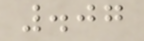.07
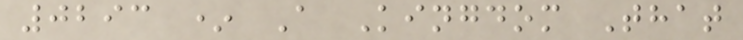0293 * A Kingdom That
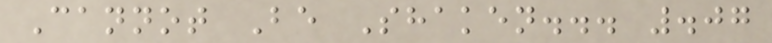Cannot Be Shaken... .07
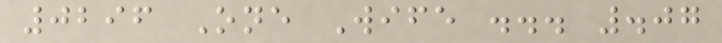0296 One Wife ... .07
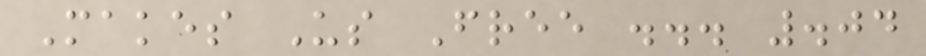Makes Us Free ... .04
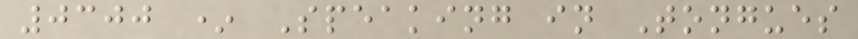0300 * Speaking in Tongues
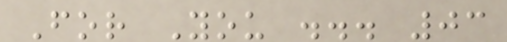For You ... 03
